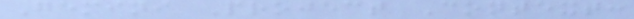Gemini Project Context:
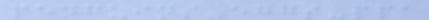penguins-eggs-ppa
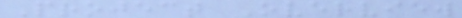Project Overview
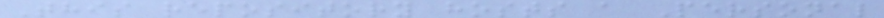This repository hosts a Personal
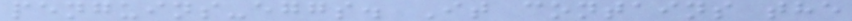penguins-eggs. It contains the
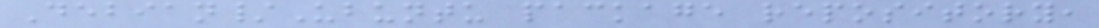Debian/Ubuntu package repository,
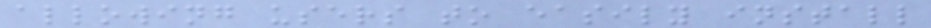allowing users to easily install
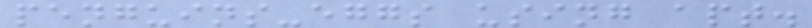penguins-eggs using apt.
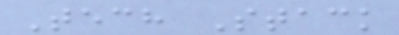Tech Stack
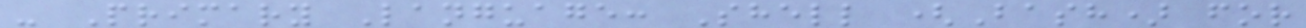- Primary Language: Shell (Bash) for
